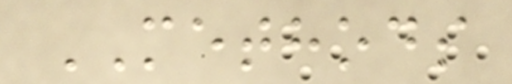METHODS
